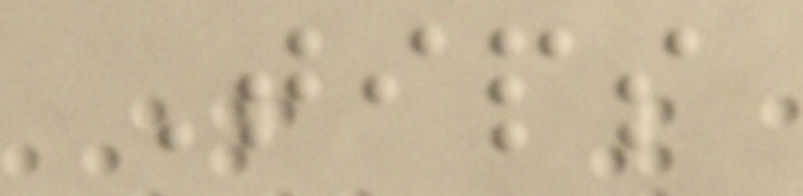Tips
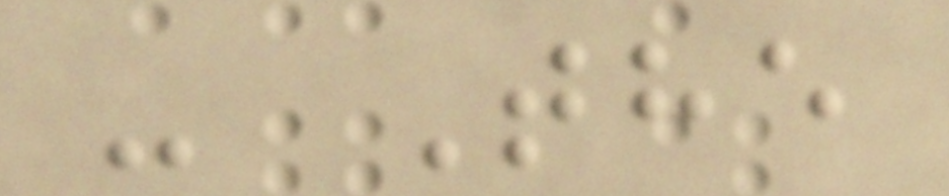- The
